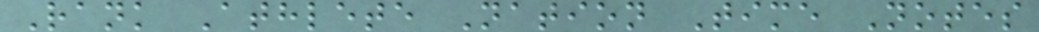Rank Athlete Nation Time Notes
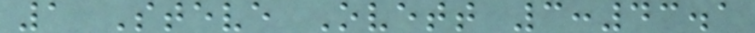1 Steve Ovett 3:43.1
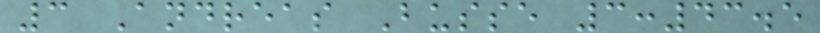3 Andreas Busse 3:43.5
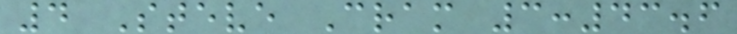4 Steve Cram 3:43.6
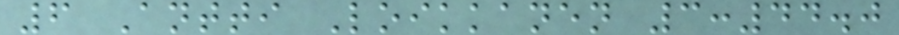6 Antti Loikkanen 3:44.0
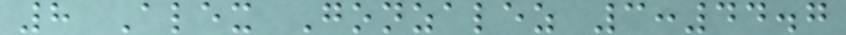8 Alex Gonzalez 3:44.7
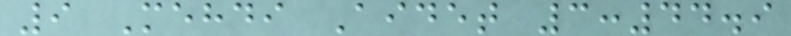9 Mehdi Aidet 3:44.9
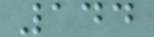144
